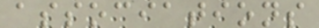associations
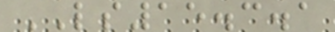LS15.3.1
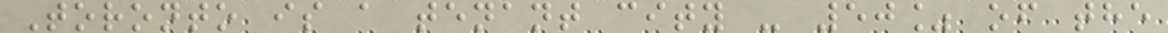Toronto is a tenant city - 50% of the
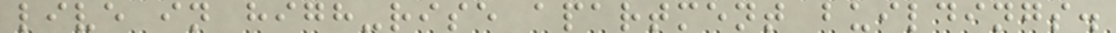live in high-rise apartment buildings.
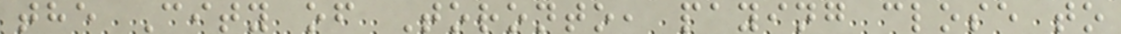the City of Toronto, paying close to
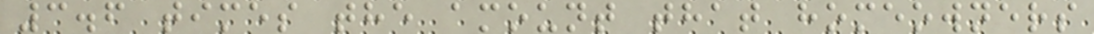3.6 times the amount that homeowners
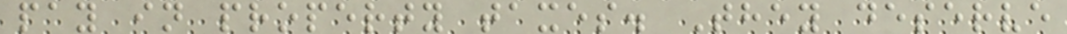pay in property taxes. They deserve
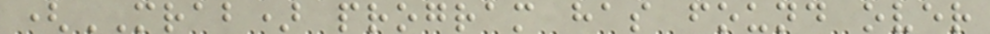(MRAB) program has found over
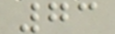73
